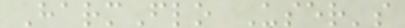HarmFlo User's
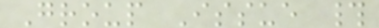Group Issue #
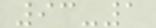93-1
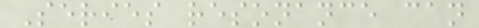Series resonance can
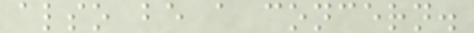also be a concern.
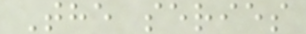The series
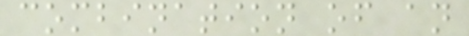combination of an
